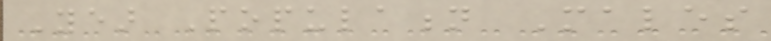Year Population Males
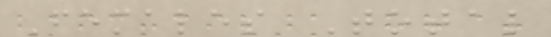Females Total
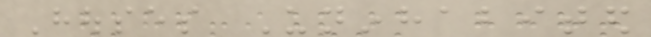Houses Uninhabited
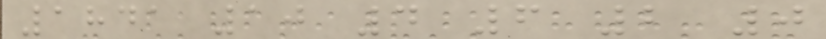1841 10 4 6 2 0
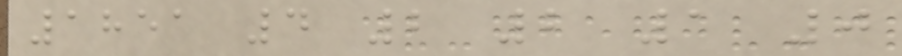1851 4 2 2 1 0
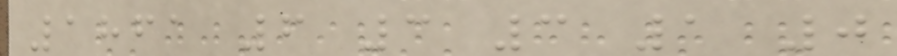1861 6 3 3 1 0
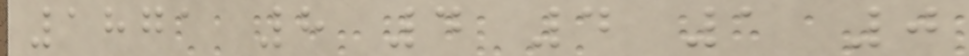1871 8 4 4 1 0
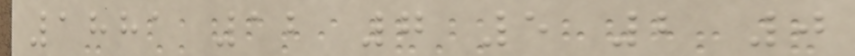1881 12 7 5 2 0
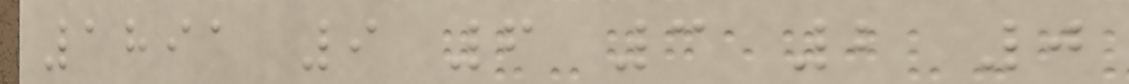1891 9 6 3 2 0
